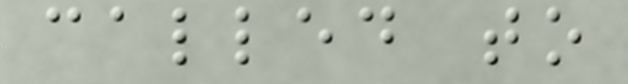called to
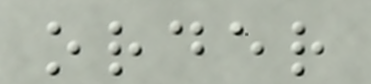order
